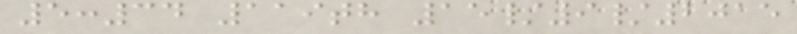5:34 119th 15/9/2015
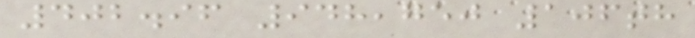402.96 948,750 106th
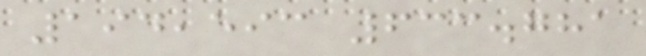194,593 633.781
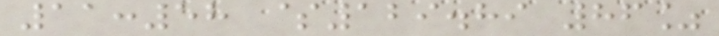11:58 $129.89 86%
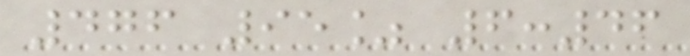476 95% 6:46
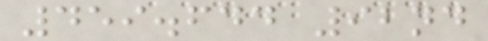459.644 92nd
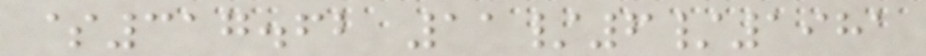$317.62 11/6/1981
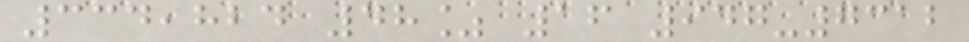334,824 48% 16 947-7312
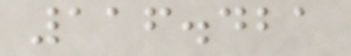116.421
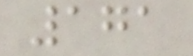171
